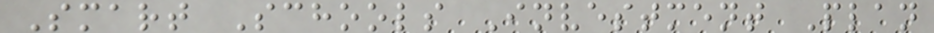Smart Schools Investment Plan
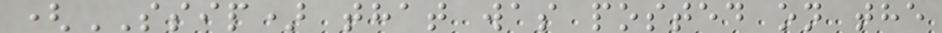(SSIP) that was posted on the
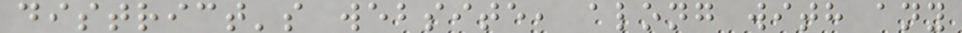district's website, along with any
